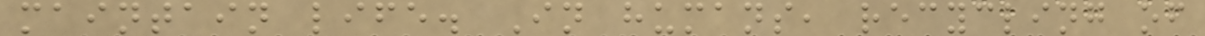maintain life. In humans, recycling of
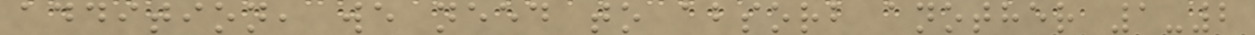addition, we need to absorb another 1-2
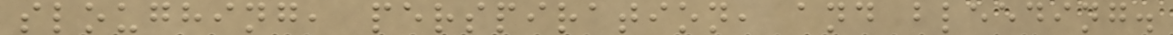sloughing, perspiration, and bleeding.
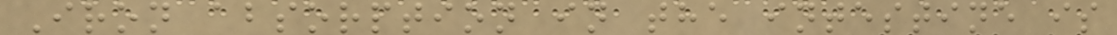Iron absorption in the intestine is
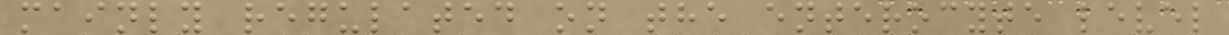mainly regulated on the enterocyte level
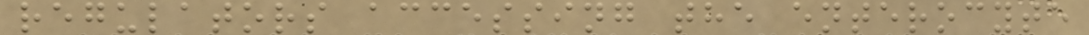regulators accessing the enterocyte
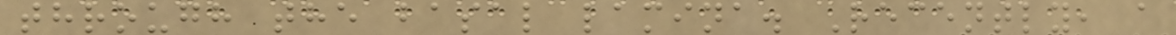through the basal lamina. Recently, a
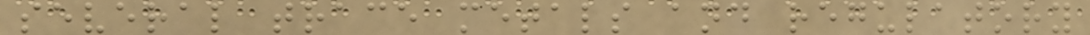several trace metals and regulatory
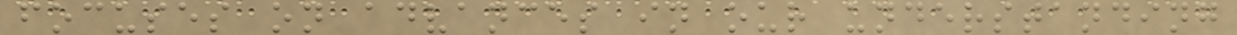focuses on advances in our understanding
